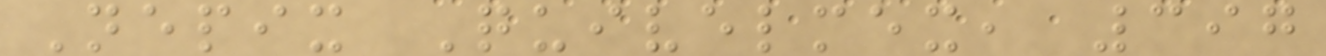Nepix Quivelmex, 397
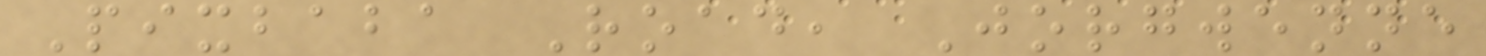Pixbaba Road, Jorgwenne
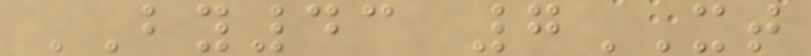BY43 7XT
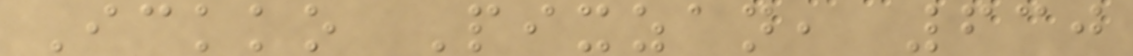Ickko Pixzan, 630
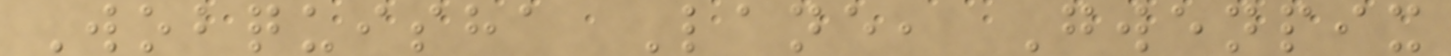Wobquisha Lane, Gwenpix
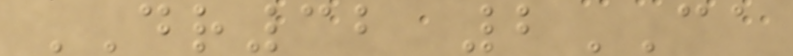DR32 2CA
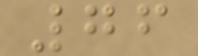76
